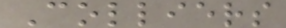Colliers
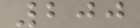200
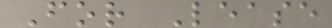For Lease
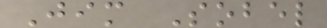Jim Sobel
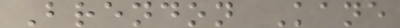Brendon Kane
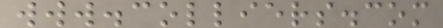www.colliers.com
